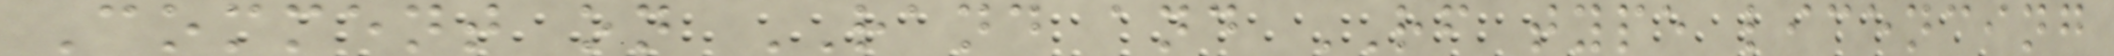Comment on RAND and RF type licencing
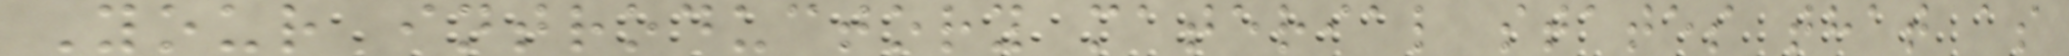Your introductory material states that as
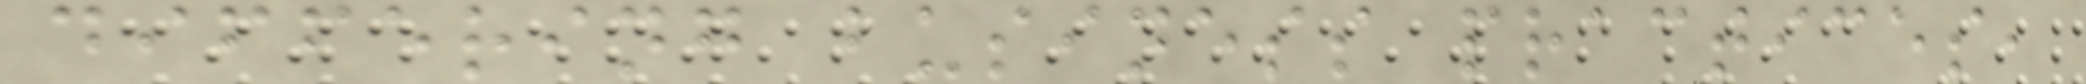differing business practices,
